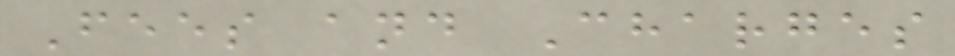Fees and Charges
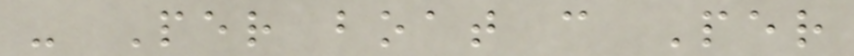- Per boat c Per
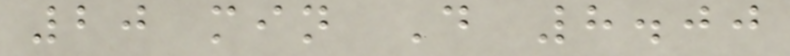20 min D 8.00
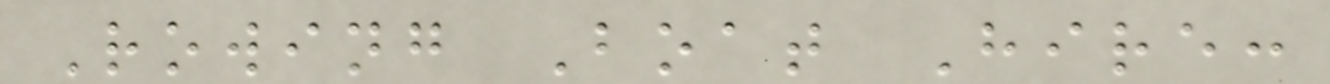Rowing Boat Hire:
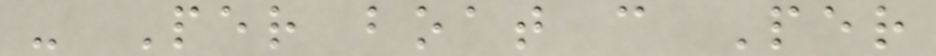- Per boat c Per
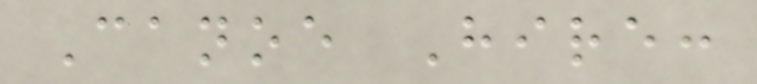Canoe Hire:
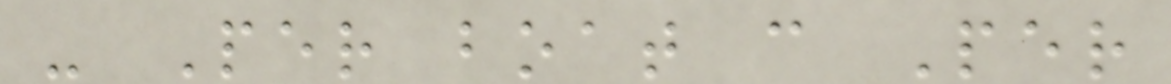- Per boat c Per
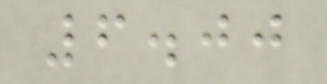6.00
